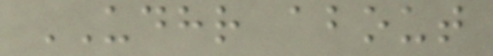UDHR about
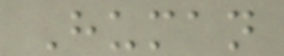Human
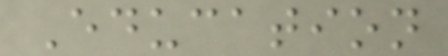Education
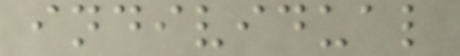individual
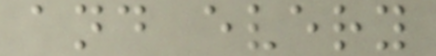and every
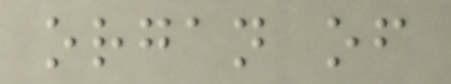organ of
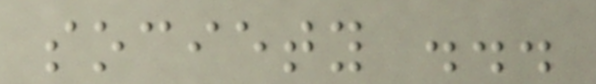society ...
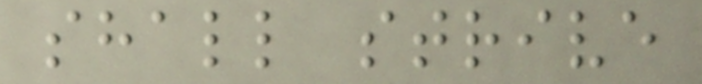shall strive
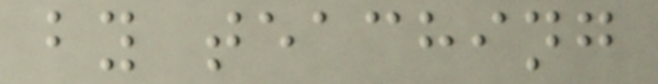by teaching
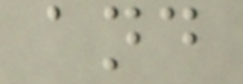and
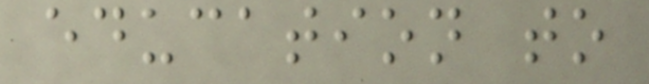education to
